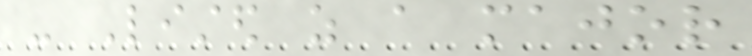- Listed as a major
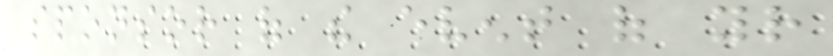sponsor of the event of your
